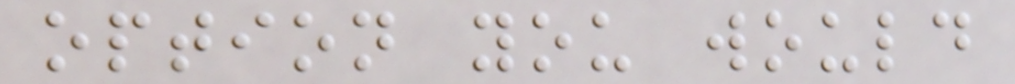option you would
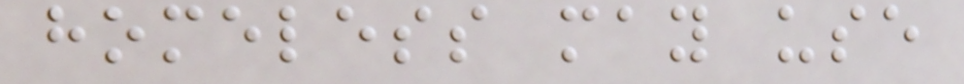homeless may use
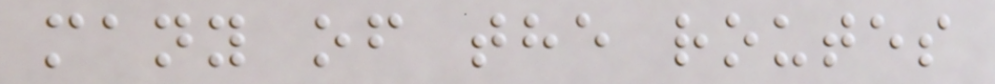many of the routes
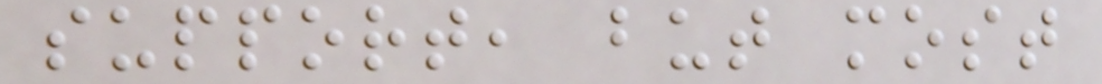support, but most
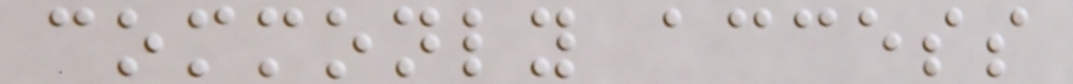commonly access
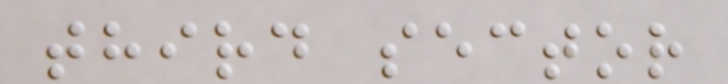third sector
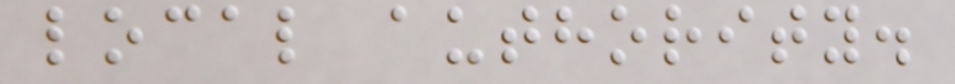local authority.
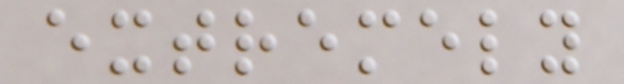extremely
